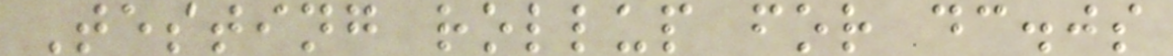Testing rollup for dc.js
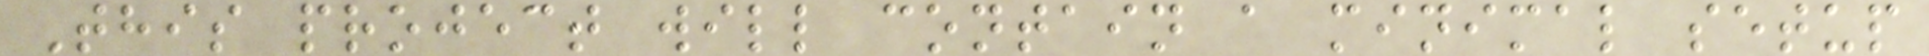This project will contain a minimal setup
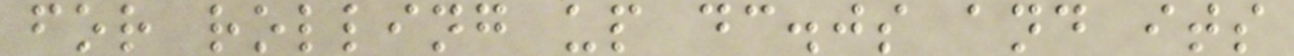for rolling up dc.js and its
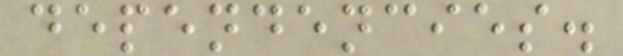dependencies.
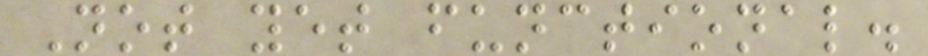Not yet functional.
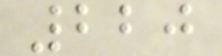220
